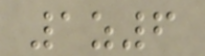1z6
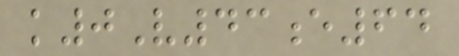k0V43e64
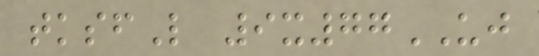tksfL 9x77UJ
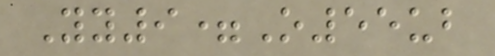Yy9=O55ub
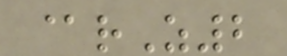@rZ2
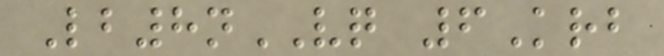Lb8nVQ 6Krb
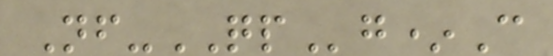Nf-QPg*C
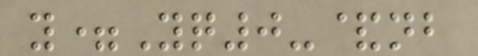y=Yq0-&nb
